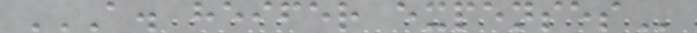A. HEIFER EXPENSES
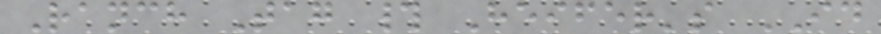Ranch Tag # Heifer's ID
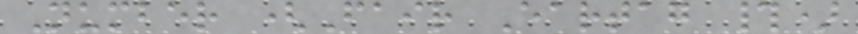Number (Fair Eartag #)
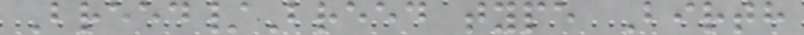Breed/Breed type Birth
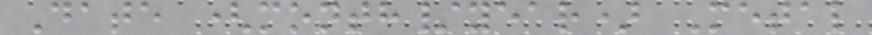Date (month/year) Metal
